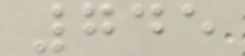745
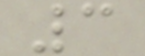3
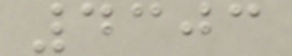4303
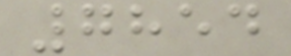7854
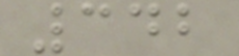342
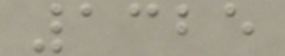1325
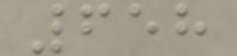658
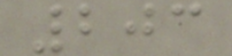203
